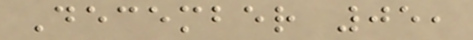December 05,
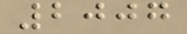2007
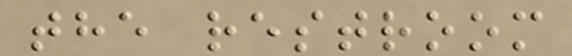the restroom
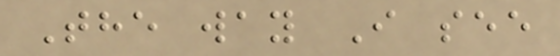The way I see
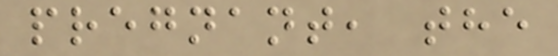pregnant, the
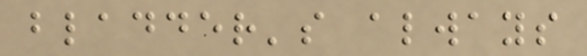bladder's always
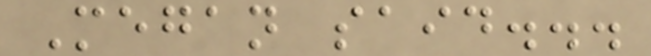Megan said...
